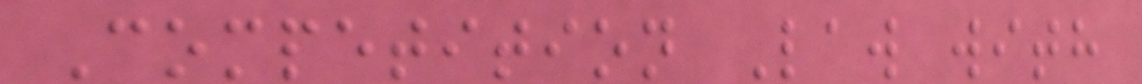Competition Law with
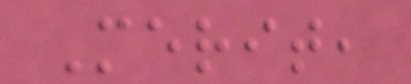Merit,
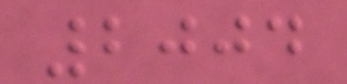2004
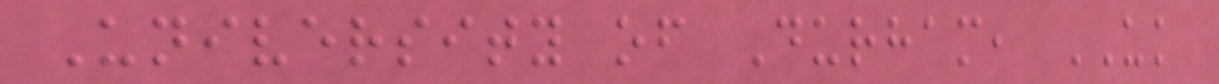University of Durham, UK
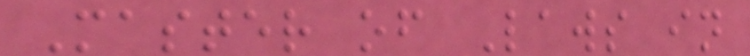Master of Laws in
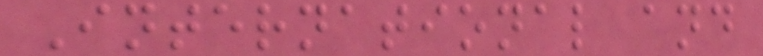International and
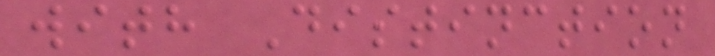with Distinction
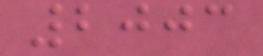2003
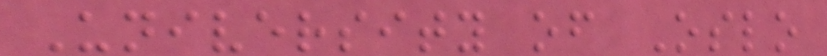University of Oslo
